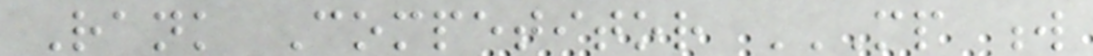Rank Competitor MP W
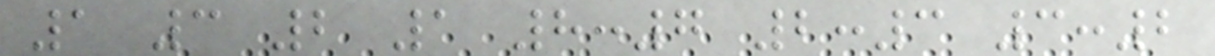1 3 2 1 8:7 2:3 3:2
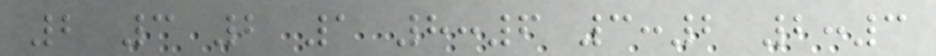2 3 2 1 8:6 3:2 2:3
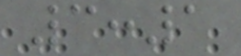3:1
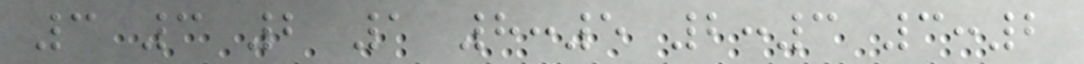3 3 2 1 8:5 2:3 3:2
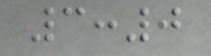3:0
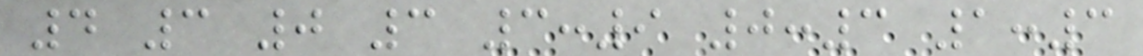4 3 0 3 3:9 0:3 1:3
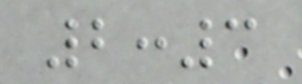2:3
